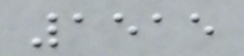1515
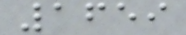1659
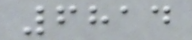6814
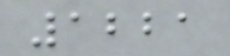1221
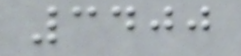3400
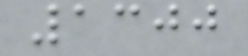1300
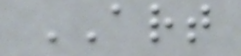ART
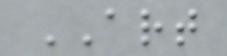ART
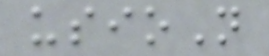usioN
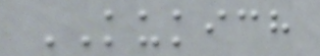KUKICH
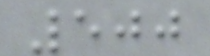500
